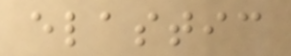elastic
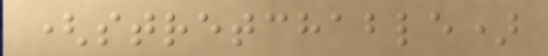(stretchable)
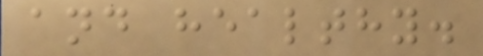and healthy.
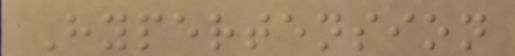Hypertension
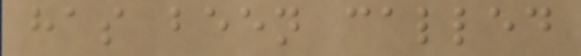has been called
